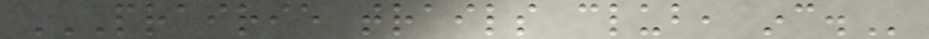PRAIRIE TRAILS CLUB, INC.
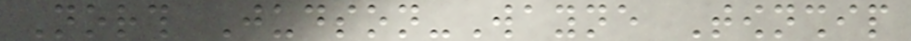North Judson-Wayne Township
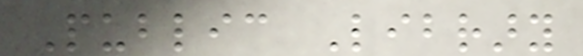Public Library
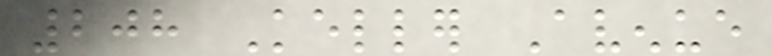208 Keller Avenue
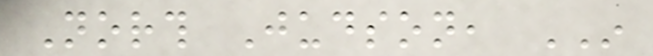North Judson, IN
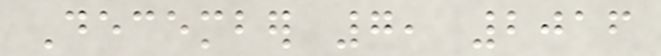December 7, 2016
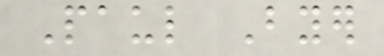Paul Byer
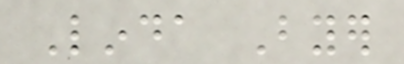Linda Byer
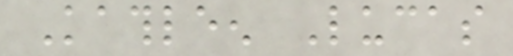Kathleen Lucas
